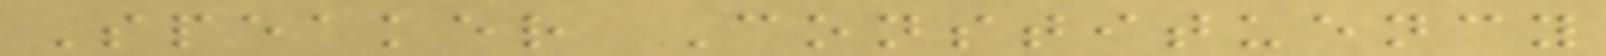Speaker Constituency
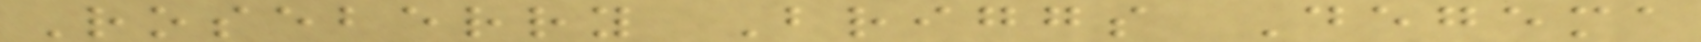Roseberry Briggs Degema
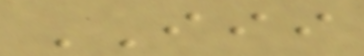III
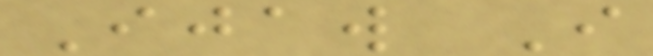Ijaw I
